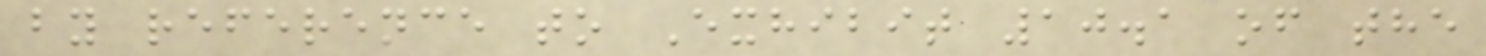by reference to Exhibit 10.1 of the
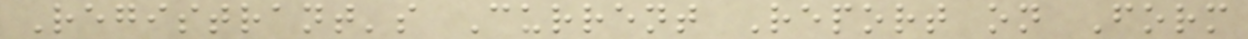Registrant's Current Report on Form
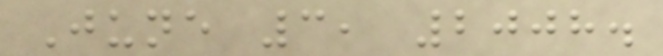June 3, 2008.
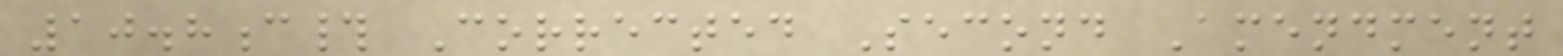10.8c# Corrected Second Amendment
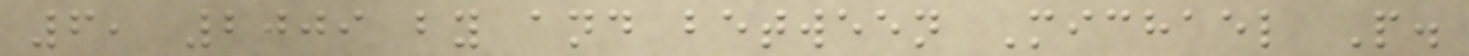6, 2009 by and between Michael P.
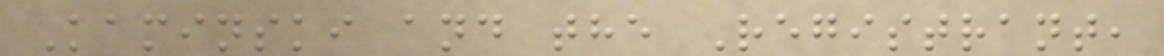Kaminski and the Registrant,
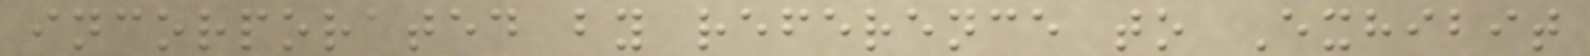incorporated by reference to Exhibit
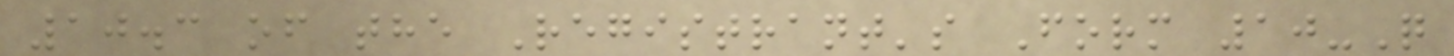10.3 of the Registrant's Form 10-Q
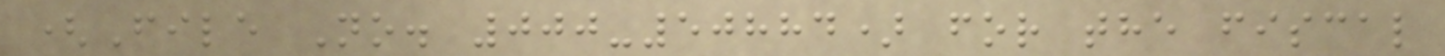(File No. 000-50884) for the fiscal
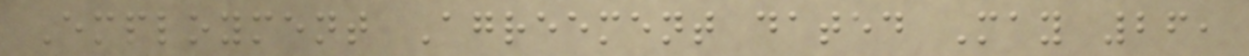Employment Agreement dated May 26,
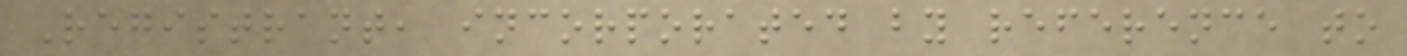Registrant, incorporated by reference to
